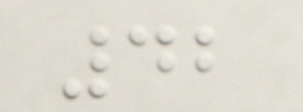42
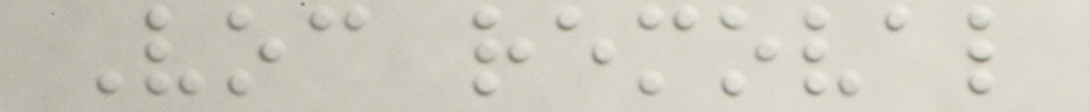Voc removal
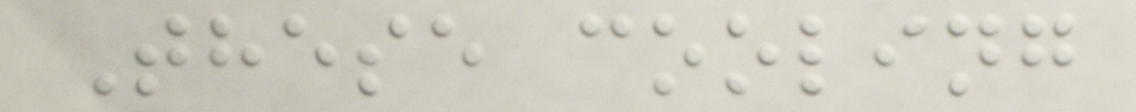These cooling
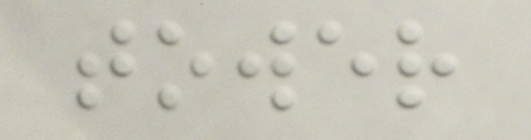tower
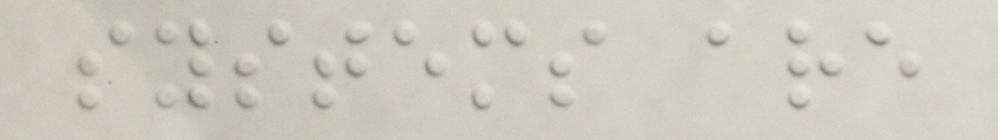systems are
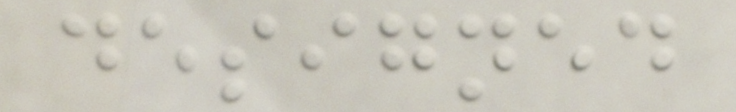designed
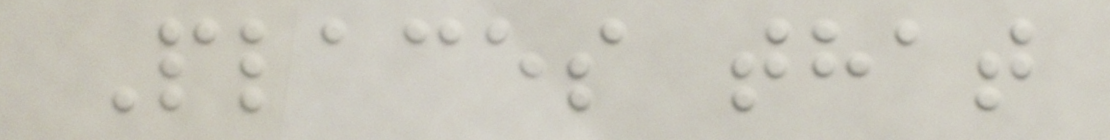Places that
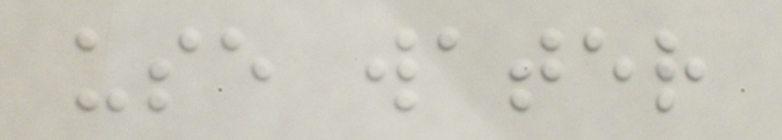use water
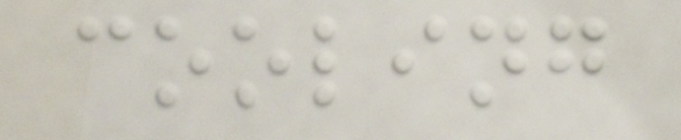cooling
